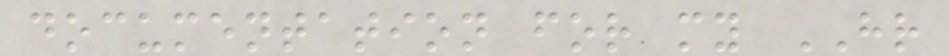documentation for my HR
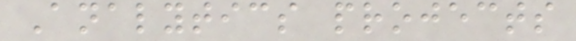Analytics projects
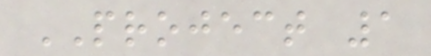PROJECT 1
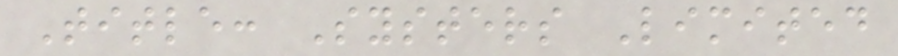Title: Systers Limited
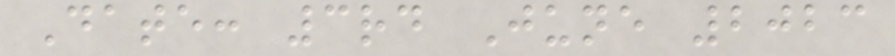Date: 3rd June 2023
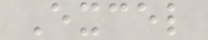Excel
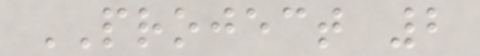PROJECT 2
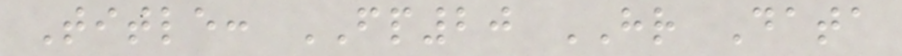Title: FP20 HR Data
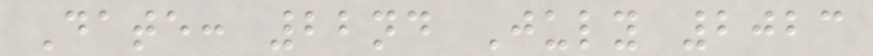Date: 22nd July 2023
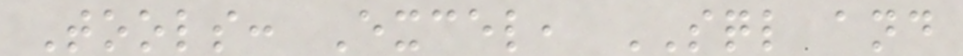Tools: Excel, SQL and
